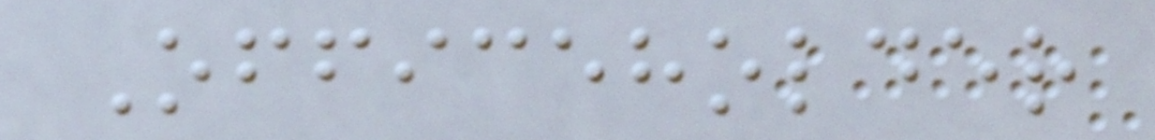Officeholder
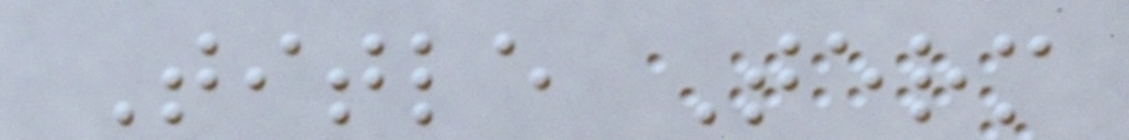Title Term
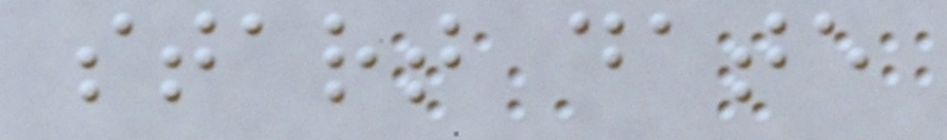start date
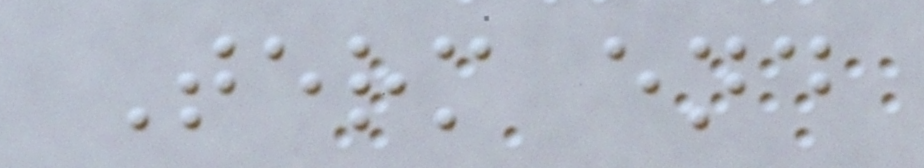Term end
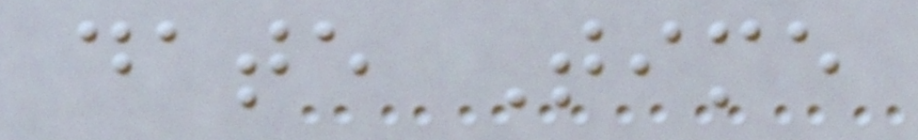date Time
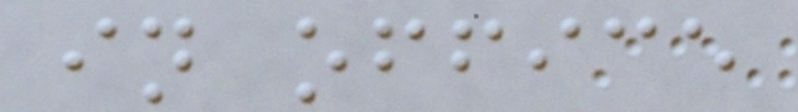in office
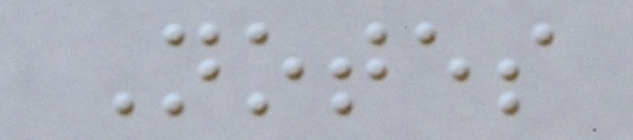Notes
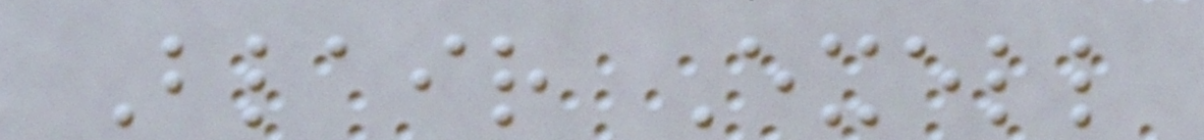Blair Exell
